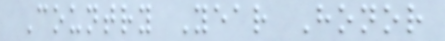Country Year Honor
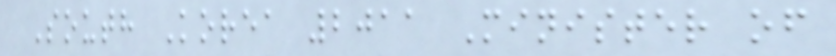South Korea 2011 Minister of
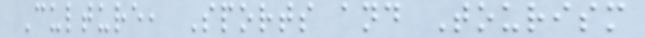Culture, Sports and Tourism
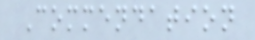Commendation
